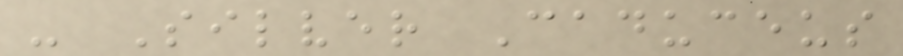- Silver Caduceus
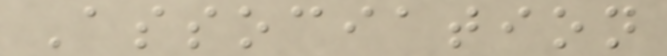Association
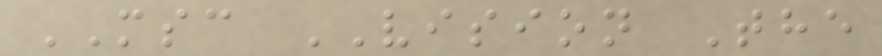MSC VISION The
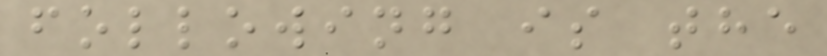following is the
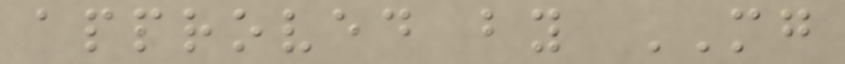approved by MG
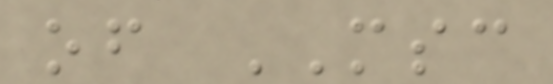of MSC
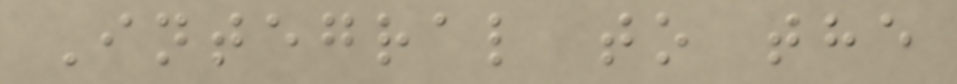Integral to the
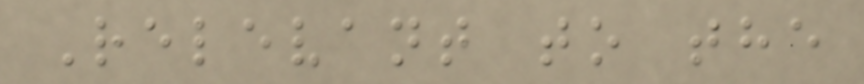Relevant to the
